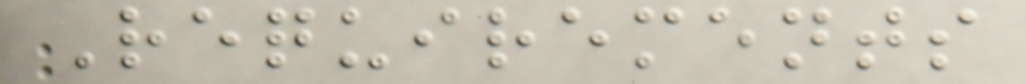Requirements
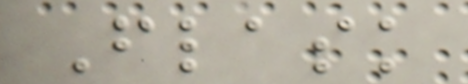Flask
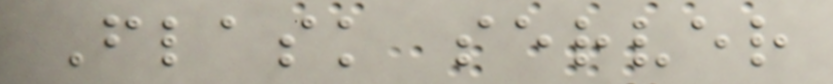Flask server
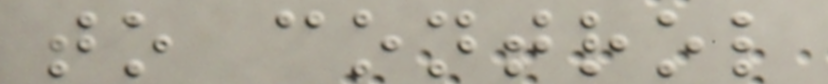to control
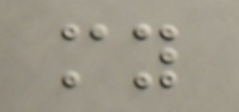my
